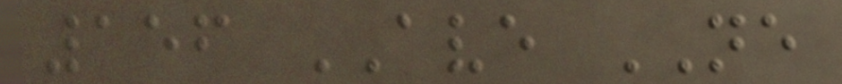156 AVE NE
